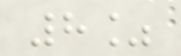8%
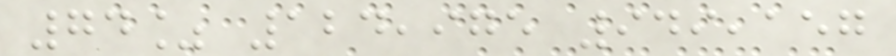74% 124,975 949,157
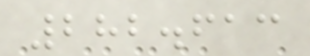282.613
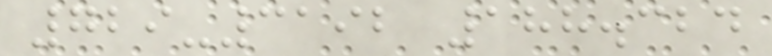729-3192 188.324
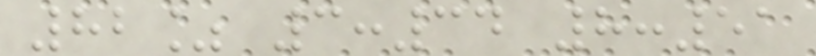82% 3:34 8:51
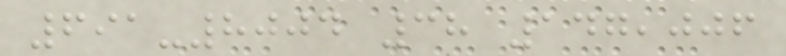691-8004 38 147,006
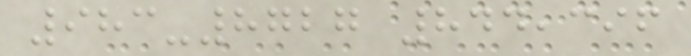983-8727 844,396
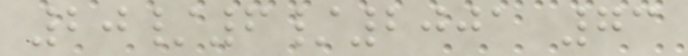20/6/2001 73
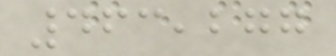463,277
